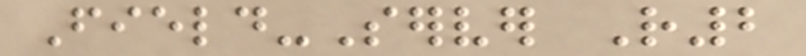Field-Server R2
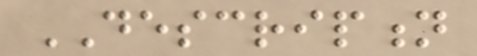DESCRIPTION
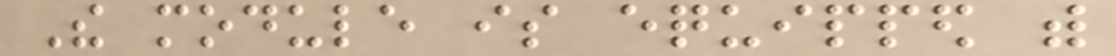The module is equipped with
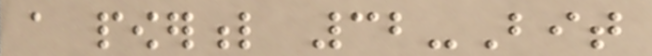a powerful 32-Bit
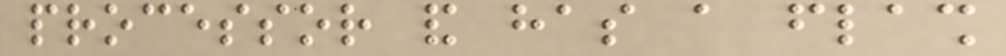processor and has a flash
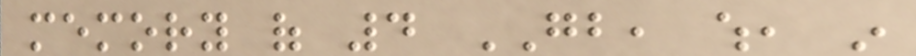memory of 4 GB, which, in
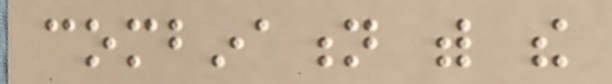combination with the
